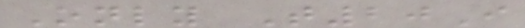Only T20I
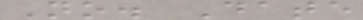No. Date
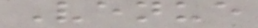Venue
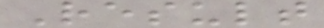Result
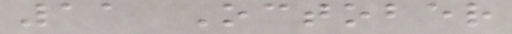11 October
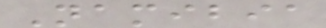Namibia
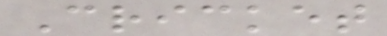Cricket
